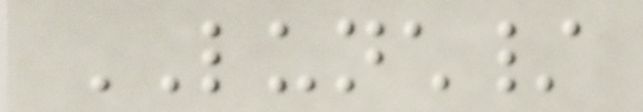LUNCH/
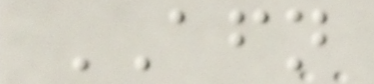AFTERNOON
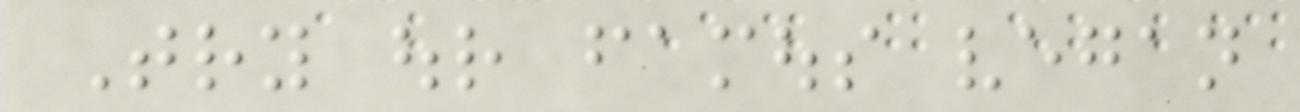Try our famous vegan
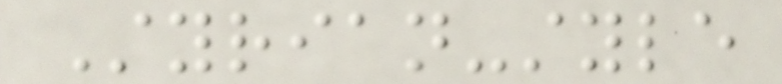Styrian-style
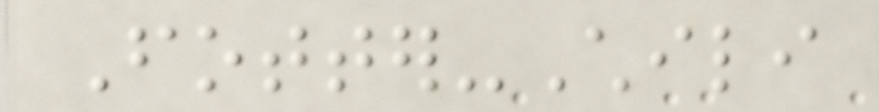Fotter-Chili
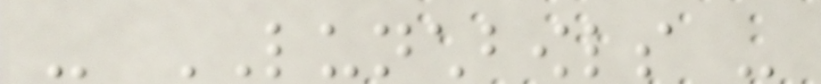- LUNCHBOWLS -
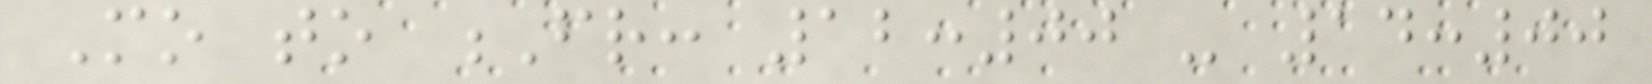Mo to Fr: 12:00 - 14:00
